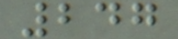247
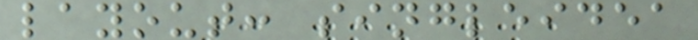layout: singleidea
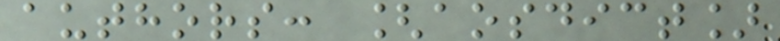authors: [aosdict]
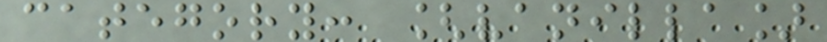category: [vanilla]
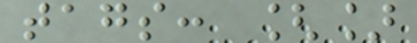tags: []
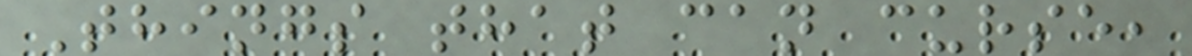Things that can curse,
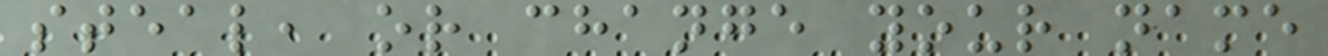steal, or change your name
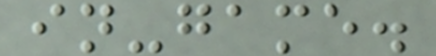in-game.
